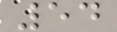54
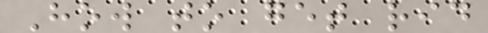How to get rid
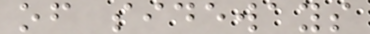of sideways
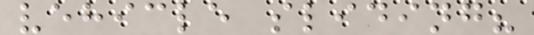vehicle sliding?
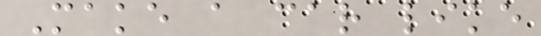Make a car like
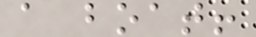a boat!
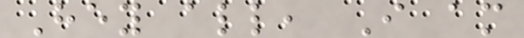Hey all, I am
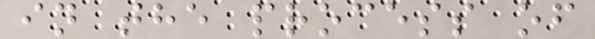in the process of
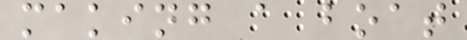making a boat
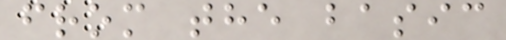from the basic
